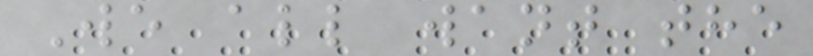We all want the
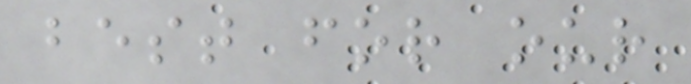best for our
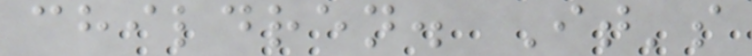children. It's
